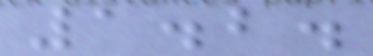1.2.
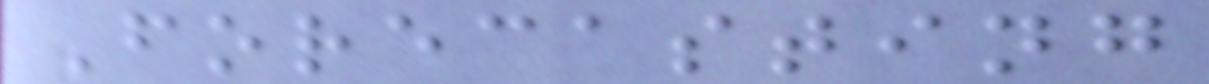Forecasting
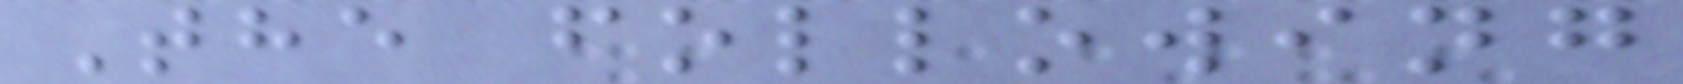The following
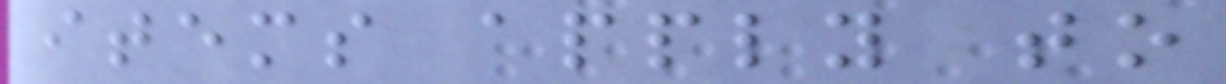items apply to
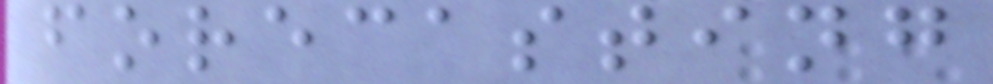forecasting
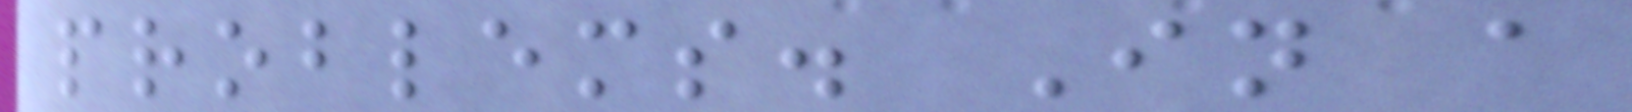problems. In a
